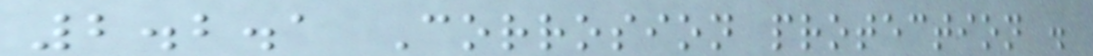2.2.1 Corrosion protection .
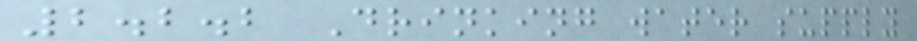2.2.2 Drinking water supply
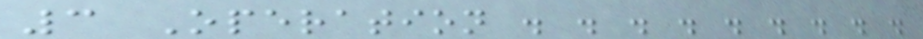3 Operation . . . . . . . . .
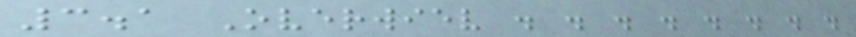3.1 Overwiev . . . . . . . .
